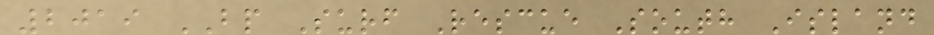2019 BP Surf Rescue South Island
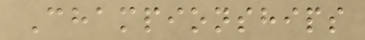Championships
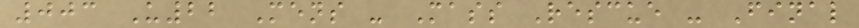003 U22 Mens - Mass Rescue - Final
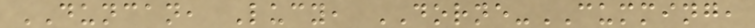DUNCAN, Lucy, DORNE-CUMMING,
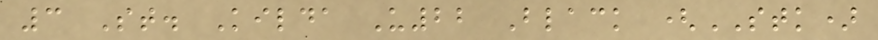3 St. Kilda U22 Black (STK)
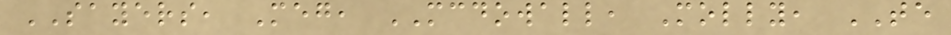SAYERS, Meg, MCDOWALL, Molly, TE
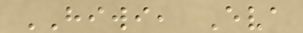HIWI, Eva
